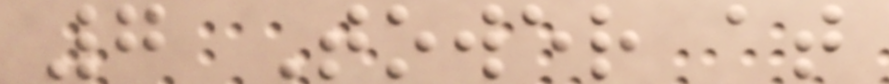7 Tower at
